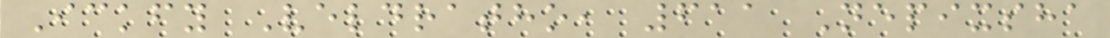Ickfy Veldratho, 611 Nepixsha
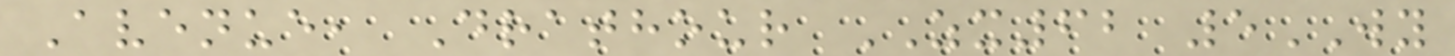Avenue, Drathour ZX62 5WY
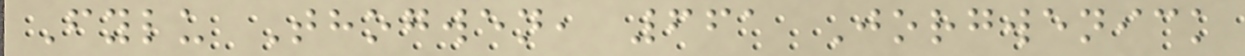Fylu Thogwen, 661 Jorgwenick
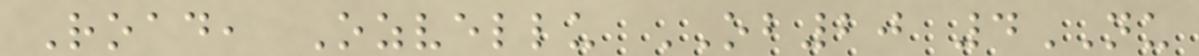Road, Ozvellu OB20 4NU
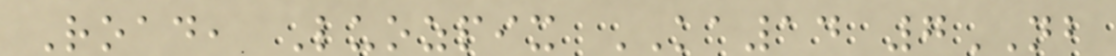Road, Luozpix KA14 7NB
